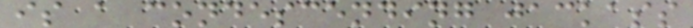is a condescending jackass
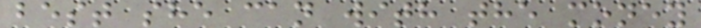best she can with the money
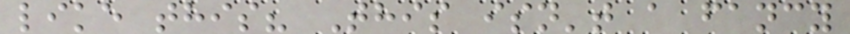like this? This isn't a fancy
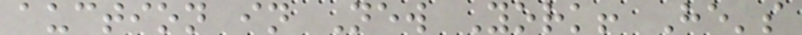auction in New York! He's
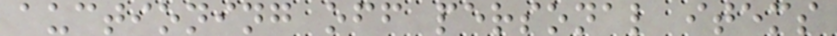auctioning off personal items
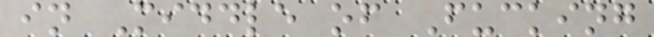in Middle of Fucking
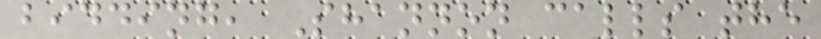bidding, Shannon calls the
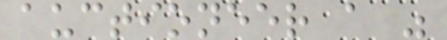auctioneer a "
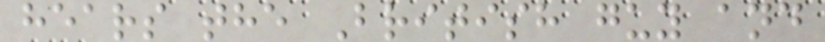hears the British guy and
